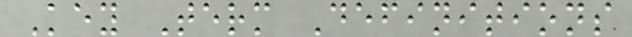Key Term Definitions
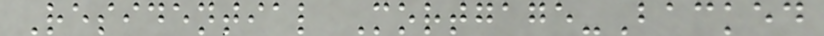Residential Mortgage-Backed
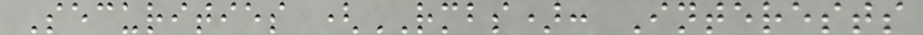Securities (RMBS): Interests
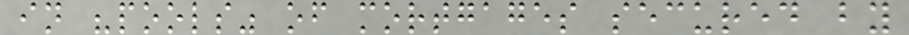in "pools" of mortgages secured by
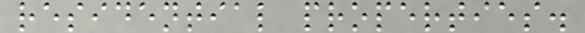residential properties.
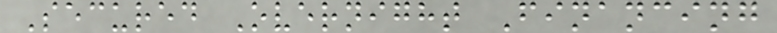Secured Overnight Financing
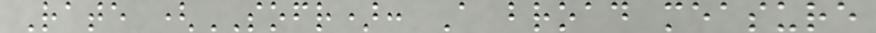Rate (SOFR): A broad measure
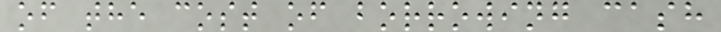of the cost of borrowing cash
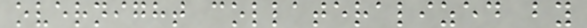overnight collateralized by
